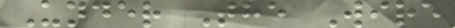Under The Wire
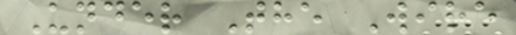Under The Wire
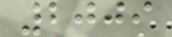2009
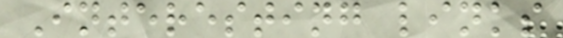Interesting links
